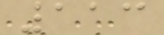113
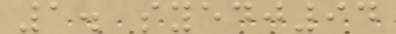1. syedj94
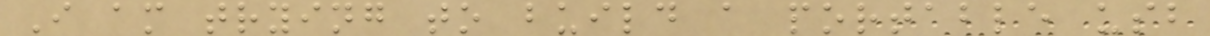I am trying to build a portable usb
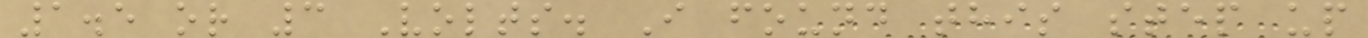1.5 or 3 Volts. I found this step up
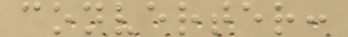converter:
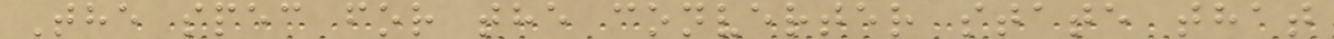The spec for the converter state that
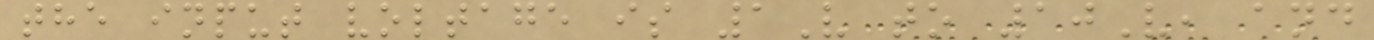the input voltage is 1V to 10V, and
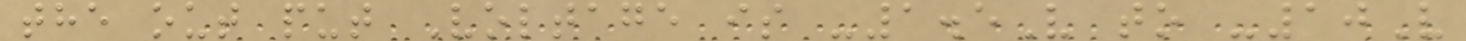the out put Voltage is -1.5V to -10V
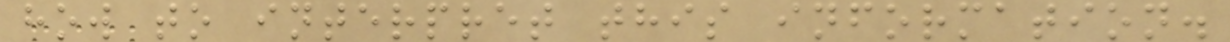how to interpret this information.
